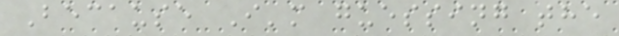Because I'm guessing the
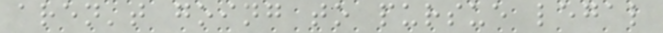aren't going to pursue legal
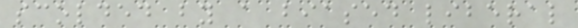scolded by a biased liberal
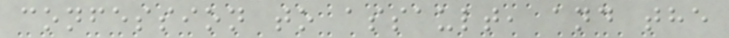confession to assault, and the
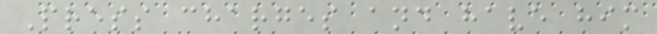Press charges and have him
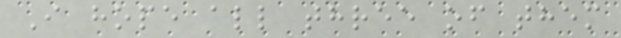I hope all three of them
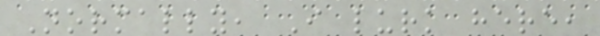Normally, I lurk here,
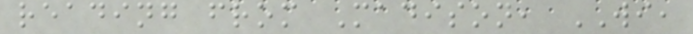reading from Madison, WI,
